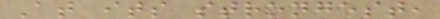At its strongest,
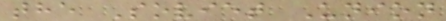the Soviet Union
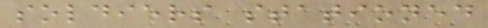soldiers stationed
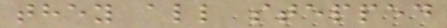they all stepped
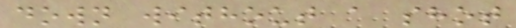down without a shot
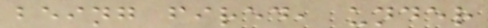being fired, under
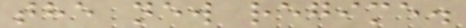the new regime.
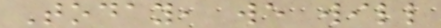Today, we will
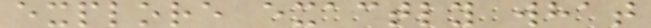explore exactly what
